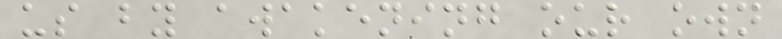us by awakening our own
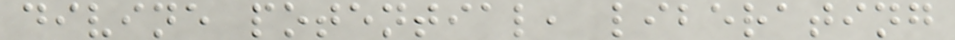divine potential, liberating
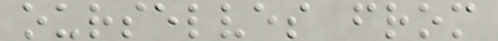ourselves from
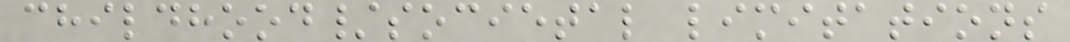childhood/societal limitations
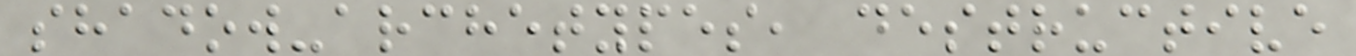shadow-archetypes, destructive
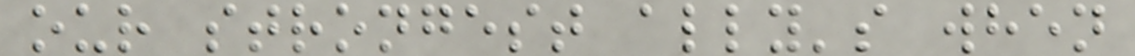our strongest ally's when
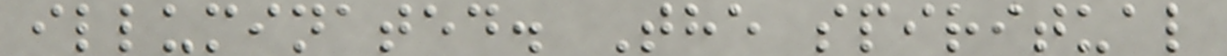illuminated. The spiritual
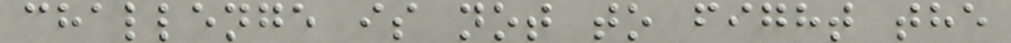challenge is not to fight the
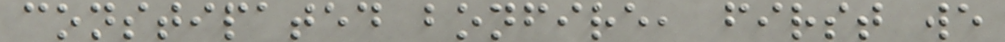constipated bonfire, first we
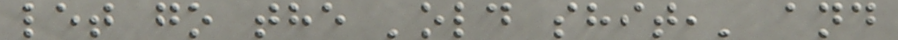let go the 'old shit,' and
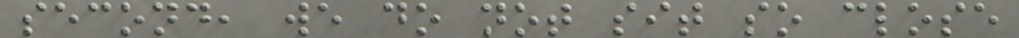second, we do not sit so close
